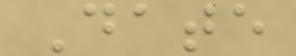Date
